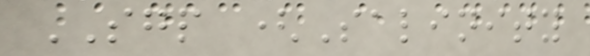SGP (Salinity
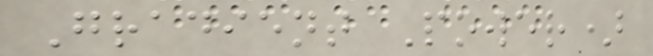Gradient Power)
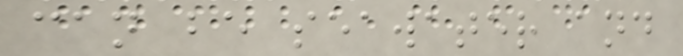can be seawater and
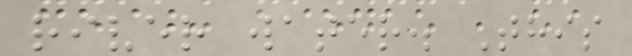river water. This
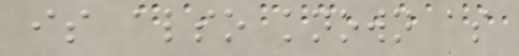is also known as
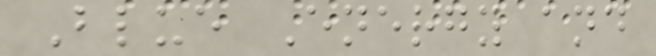Blue Energy and
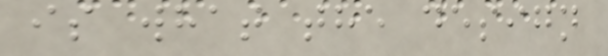is what the design
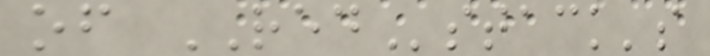of REDstack's
